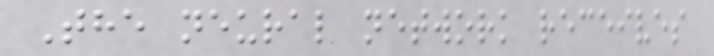The neural network receives
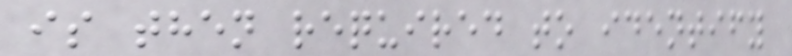is then required to identify
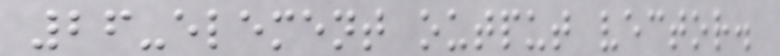26-element output vector.
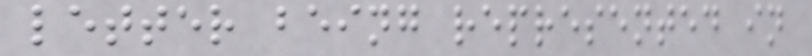letter being represented in
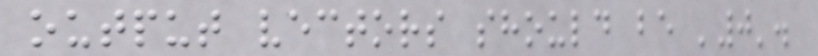output vectors should be '0'.
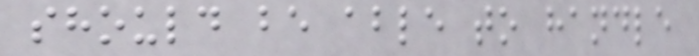should be able to handle
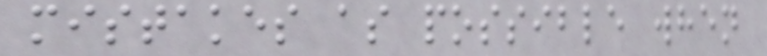mistakes as possible when
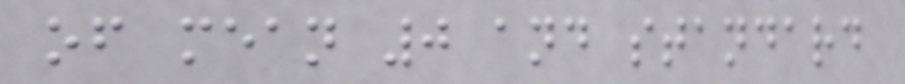of mean 0 and standard
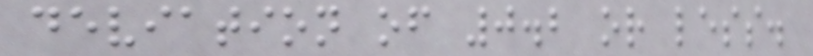deviation of 0.2 or less.
